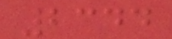2344
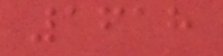1618
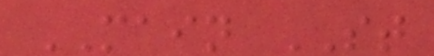MAIN ST
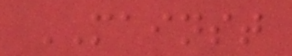MAINST
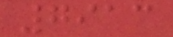7913
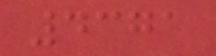4371
